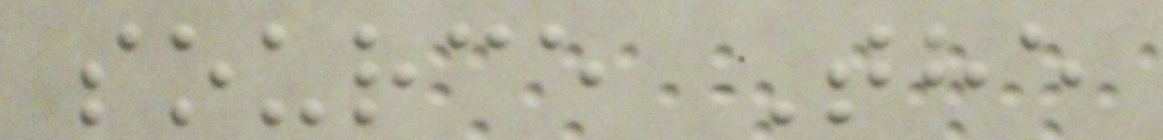source The
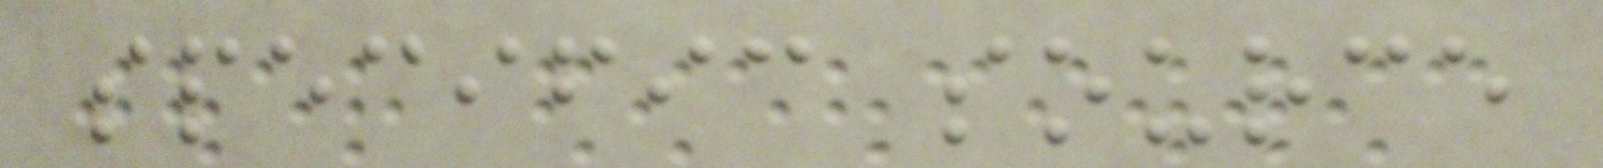specific source
